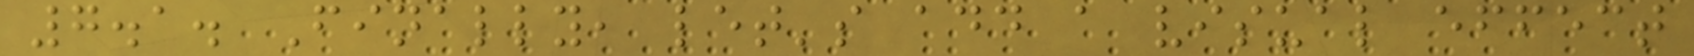7.1. Finally, let's add a visual effect
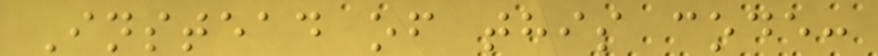Instead of this code:
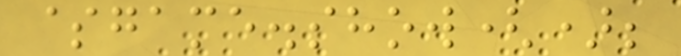$game.show();
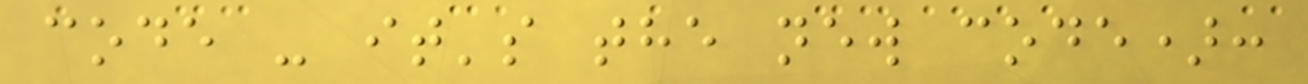code - it's the new code):
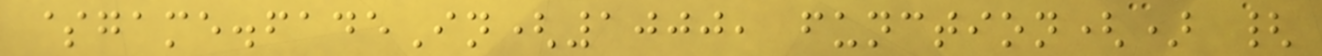$game.fadeIn(1000, function() {
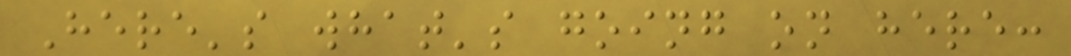Here's what's going on here:
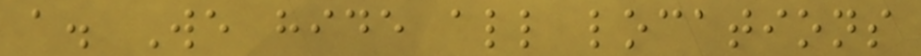a. We hide all locations
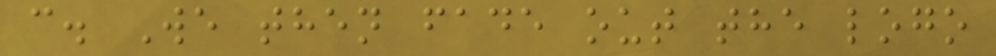c. We then fade out the logo
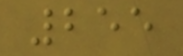255
